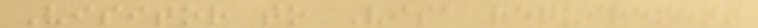Visitor to Visa requirement
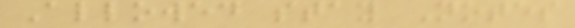Allowed stay Notes
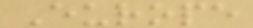Europe
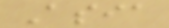Asia
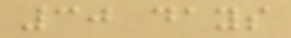30 days
